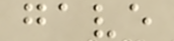gave
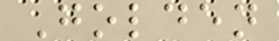Golden
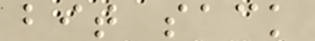bit sack
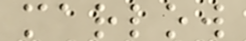marlow
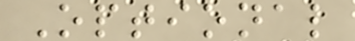Optional
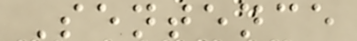Sentence
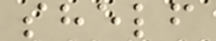shelf
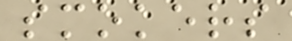smokers
